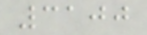3100
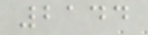2144
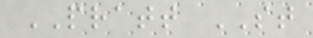PRATT ST
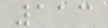113
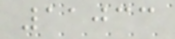11033
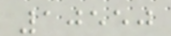10550
